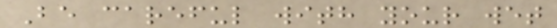Be careful with your wet
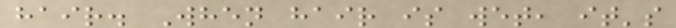hair. When hair is wet, it's
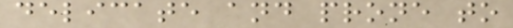delicate and prone to
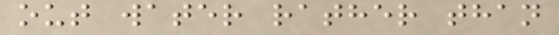out water rather than
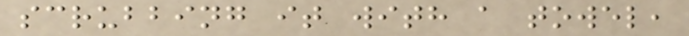scrubbing it with a towel,
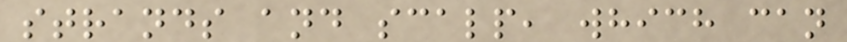strands and scalp, which can
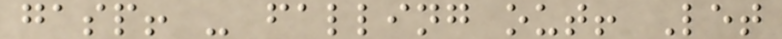gasp! - falling out! Let
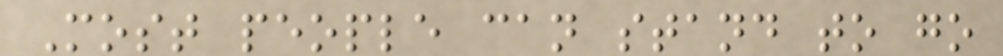Most people can stand to go
